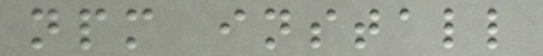npm install
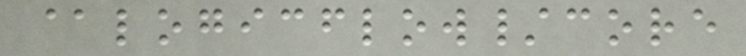@logicflow/core
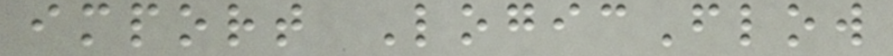import LogicFlow
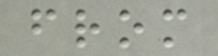from
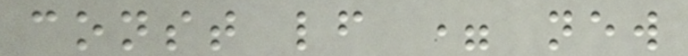const lf = new
